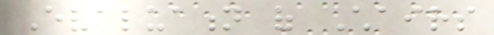Evaluation of Chairs
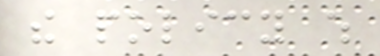the policy which
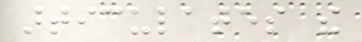articulates the
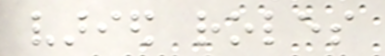varied roles
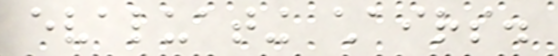evaluating chairs.
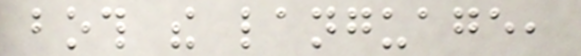both the language,
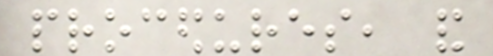procedures, and
